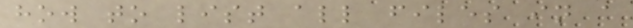how to list all files in a
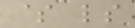$ ls
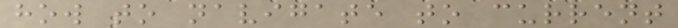how to navigate to current
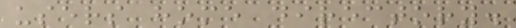users home directory.
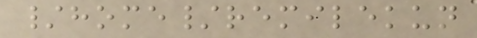/home/remilekun
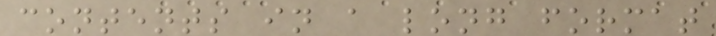contents in a long format
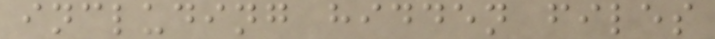including hidden files
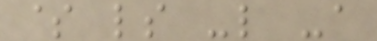$ ls -l -a
